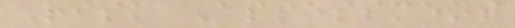Risk Assessment
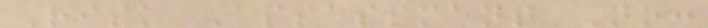Risk Assessment No:
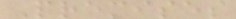Premises
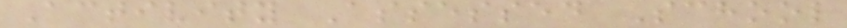Activity Assessed School
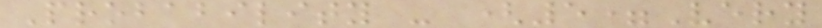Probability - (5=Very
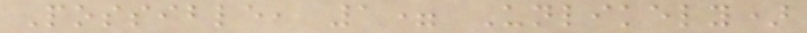Possible, 1= Unlikely)
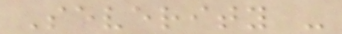Severity -
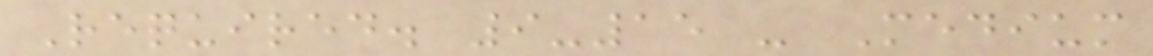Required. 9-15 - Medium
